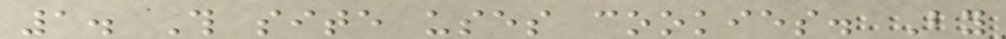1. This site uses cookies. By
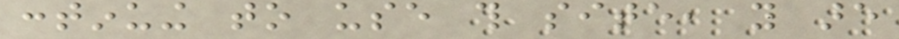continuing to use this site, you are
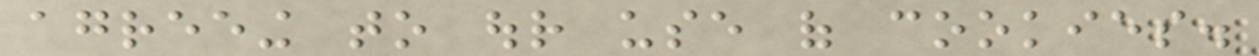agreeing to our use of cookies.
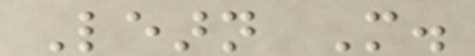Learn More.
